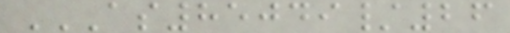AS85049/26
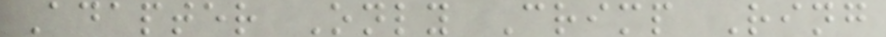Adapter Only Crimp Ring
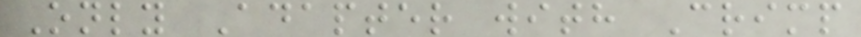Only Adapter with Crimp
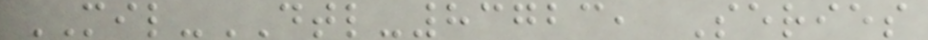MIL-DTL-83723, Series
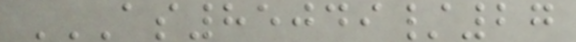AS85049/27
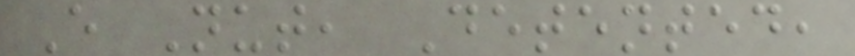E Nut, Detented,
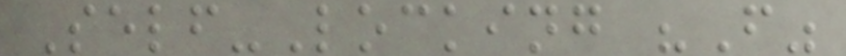Self-Locking "F"
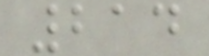214
